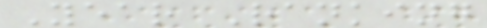Year Ranking
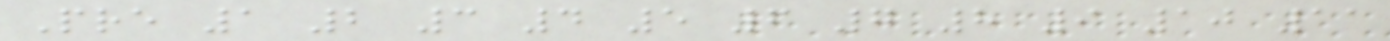Pre 1 2 3 4 5 6 7 8 9 10 11
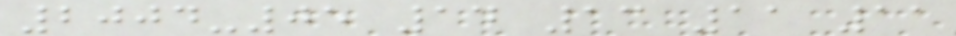2004-05 14 13 11 11
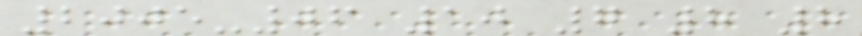2005-06 10 7 8 8
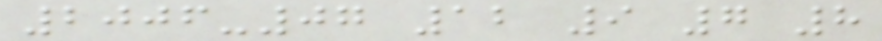2006-07 12 9 7 8
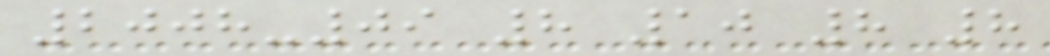2008-09 8 10 8 8
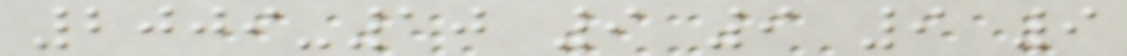2009-10 9 9 9 9
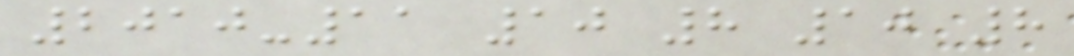2010-11 10 8 10 8
